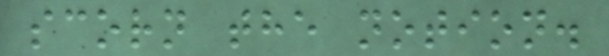scorn the notion.
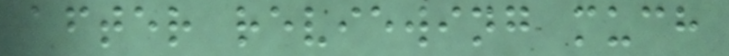after reviewing much
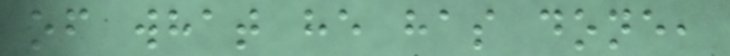of what he has done,
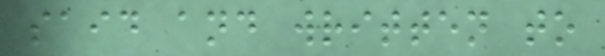said and written to
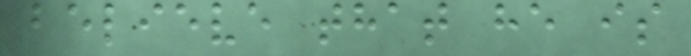believe that he is
